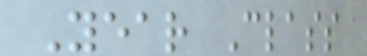Year Class
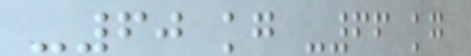-60 kg -66 kg
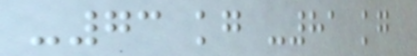-73 kg -81 kg
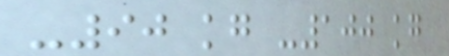-90 kg -100 kg
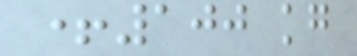+100 kg
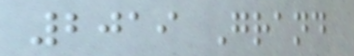2019 Grand
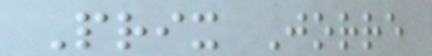Prix Jorre
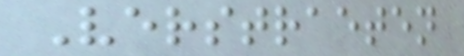Verstraeten
